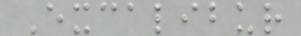Excalibur
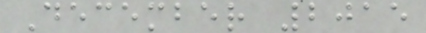December 2015
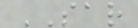SAR
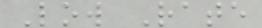Low Rate
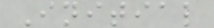Initial
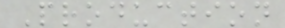Production
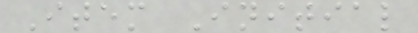Item Initial
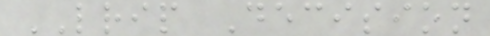LRIP Decision
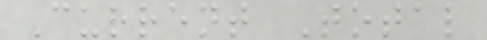Current Total
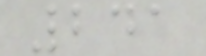241
